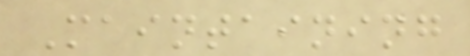Maintaining
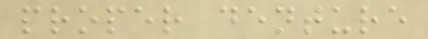proper denture
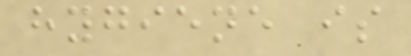hygiene is
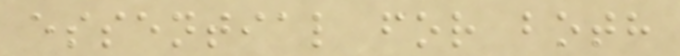essential for both
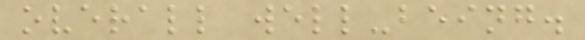overall well-being.
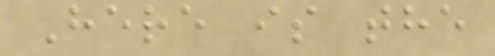Here is the
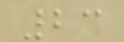23
